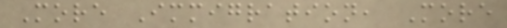More Immigration, More
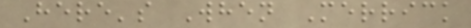Here's When Merrick
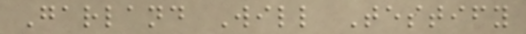Garland Will Testify
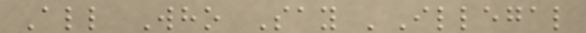All Who Say 'Illegal
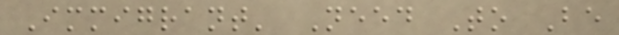Immigrant' Need To Be
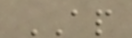AP
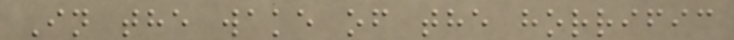In the wake of the horrific
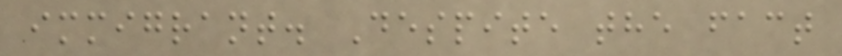immigrant. Despite the fact
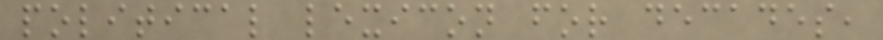political lexicon for decades,
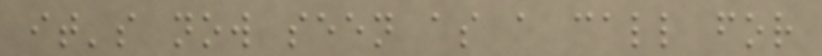it's now seen as a call for
